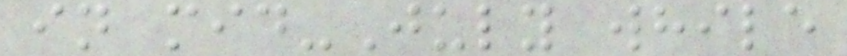in mid-July while
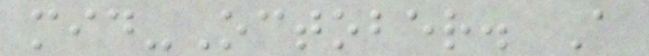mid-October. A
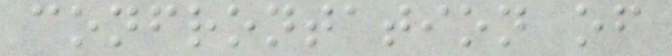confrontation of
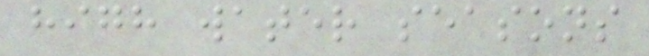high water seasons
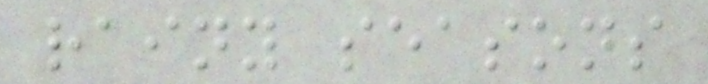rainy seasons
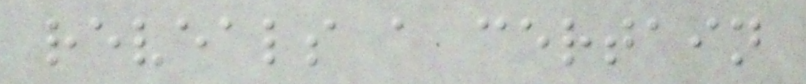reveals a certain
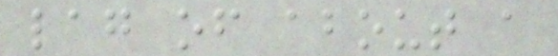lag of about a
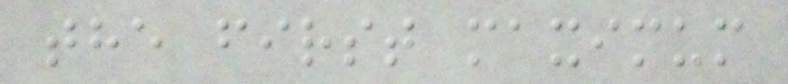the first maximum
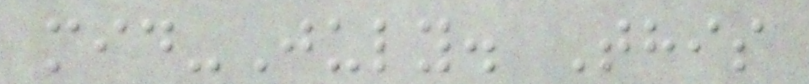mid-July. This
